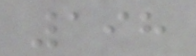198
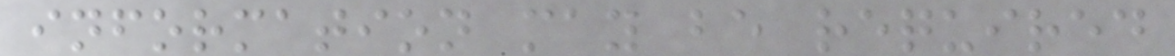information may be required
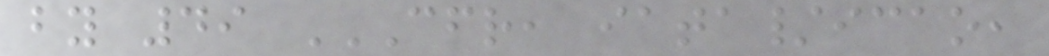by 49 CFR, IATA/ICAO,
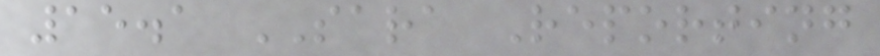15.1 SARA Reporting
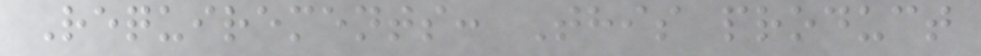Requirements: This product
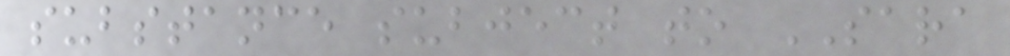substance subject to SARA
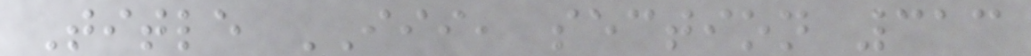Title III, section 313
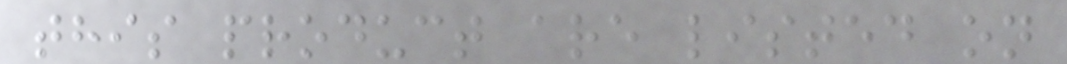this product are listed on
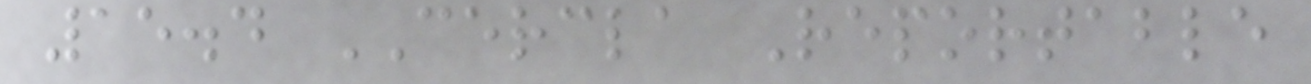15.4 CERCLA Reportable
